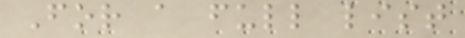For a full list
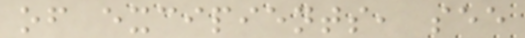of excipients, see
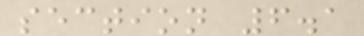section 6.1
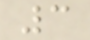3
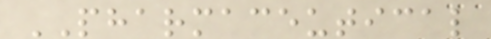PHARMACEUTICAL
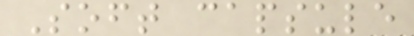Soft capsule
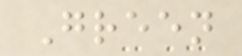Green
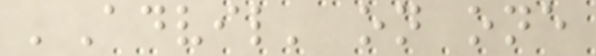'Advil' on one
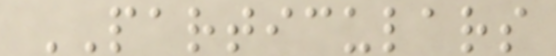PARTICULARS
